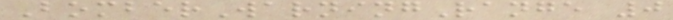BomberWarningRange 0
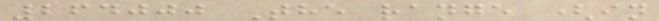264000 The range (in
